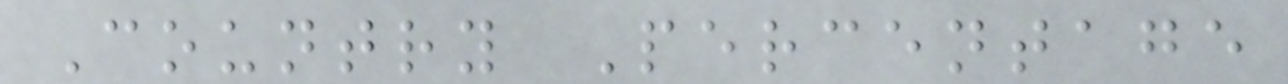Country Percentage
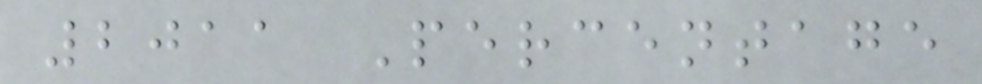2011 Percentage
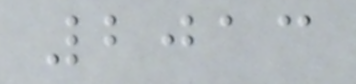2013
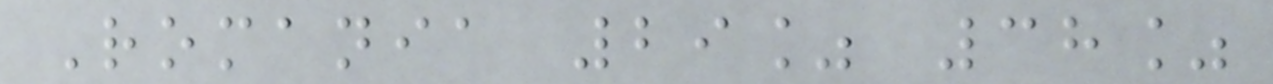Romania 29% 38%
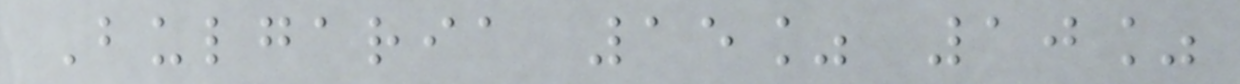Bulgaria 15% 10%
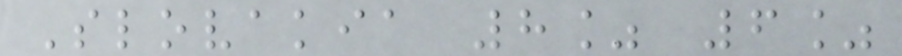Slovakia 8% 6%
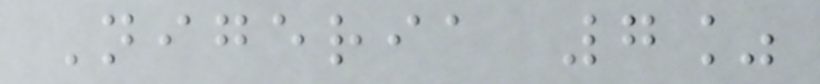Nigeria 7%
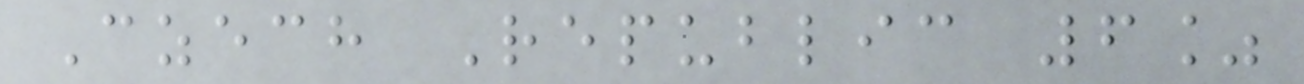Czech Republic 6%
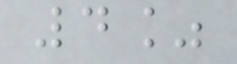4%
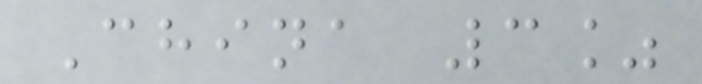China 3%
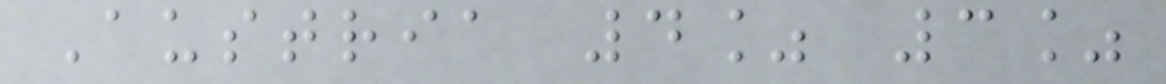Austria 4% 3%
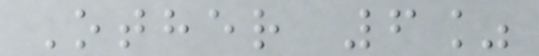Other 6%
